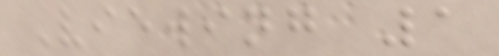Viewing 1
